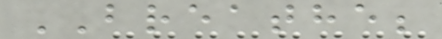BREATHE;
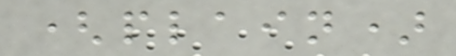(plain)
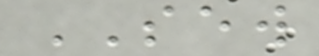SEW
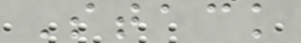Stack
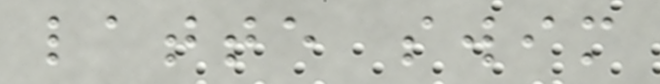latte swim
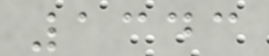1343
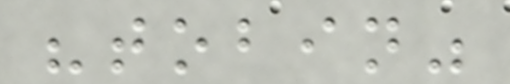"tobin"
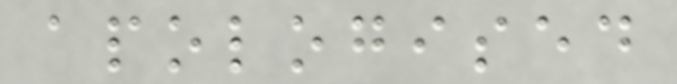apologised
